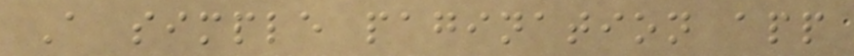A simple pagination app
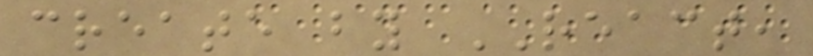create by REACT,
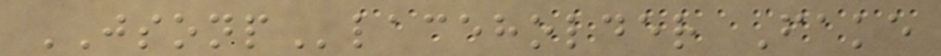JSONPlaceholder Fake
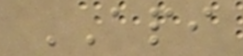API
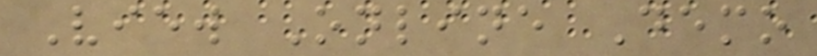View Online Demo
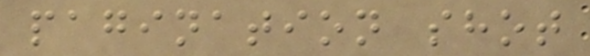pagination shot
